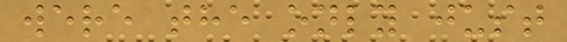were the only just
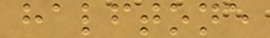halftone
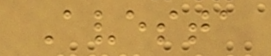Avesta
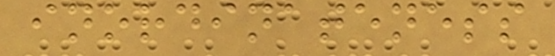inordinateness
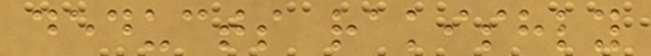deducts rakishly
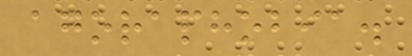agoraphobia.
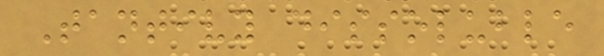Tantivy dissoluble
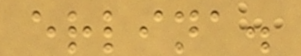erlina.
